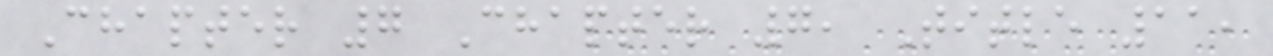Chapter 7 Chapter 7, Title 11,
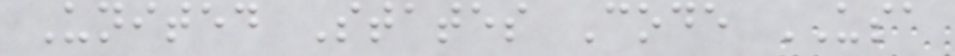United States Code USA
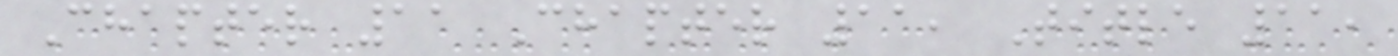Chapter 11 Chapter 11, Title 11,
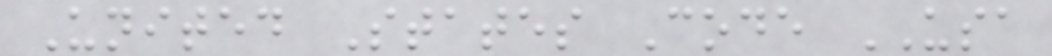United States Code USA
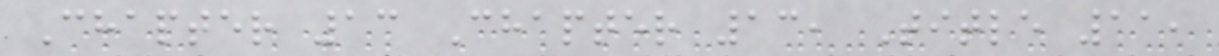Chapter 13 Chapter 13, Title 11,
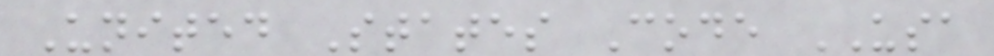United States Code USA
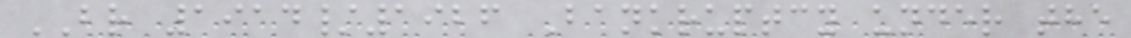BR 1914/1926 Bankruptcy under the
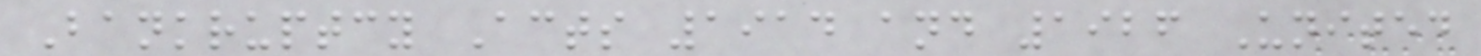Bankruptcy Acts 1914 and 1926 United
